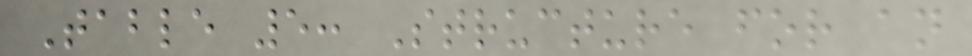Table 5: Structure for an
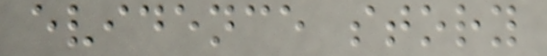evidence story
